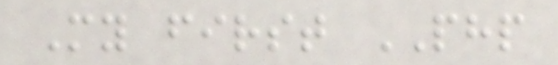My first PHP
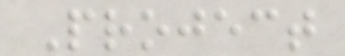Project
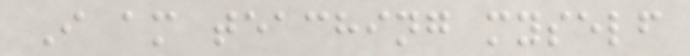I am teaching myself
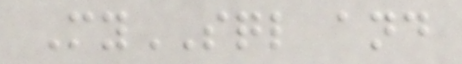MySQL and
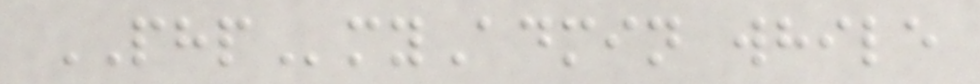PHPmyAdmin while
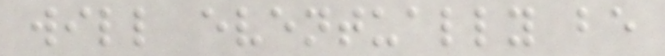will eventually be
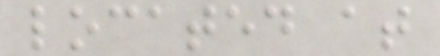located at
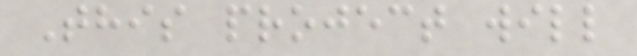This project will
